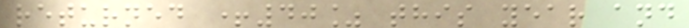returned +40% this year and
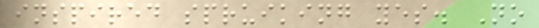inspired spruiking yes. No
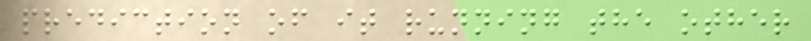prediction of it running the other
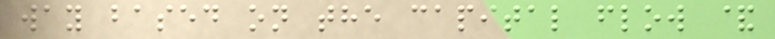way based on the capital flow &
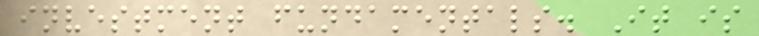investment fundamentals. It is
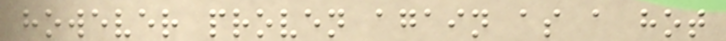however proven again as a hot
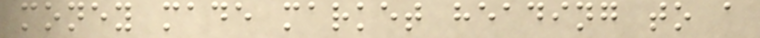money made market heading to a
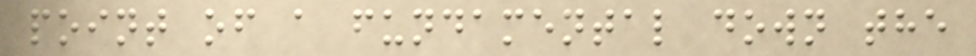point of a fundamental down the
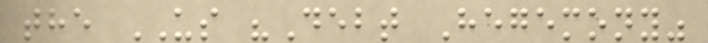the US "Debt Hegemony"
